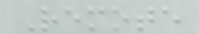Remote
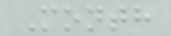Month
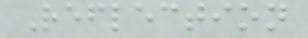Reflection
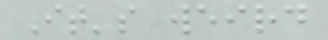It's weird
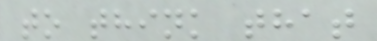to think that
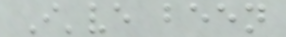I've been
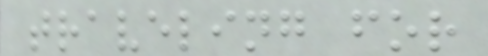traveling for
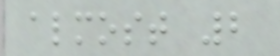almost 2
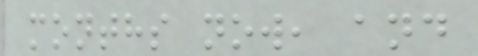months now, and
